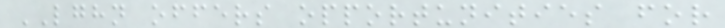LGHN offers opportunities for
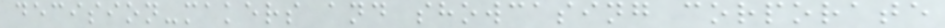decision-makers and showcasing corporate
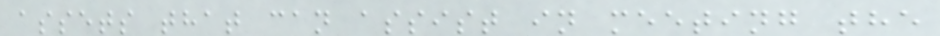assets that can assist in meeting the
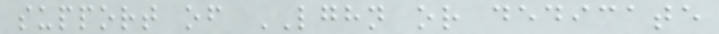support of LGHN or dedicate
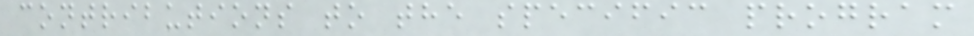contributions to the specific program
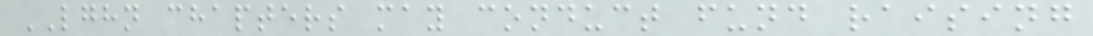LGHN chapters may conduct fund raising
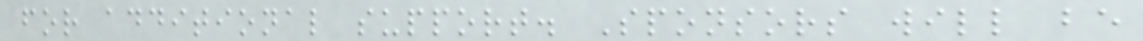for additional support. Sponsors will be
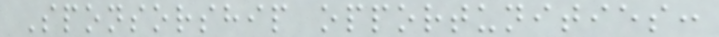Sponsorship opportunities:
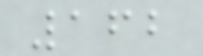162
